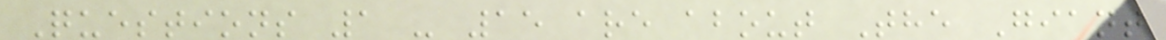Questions 1 - 15 are about The Giant
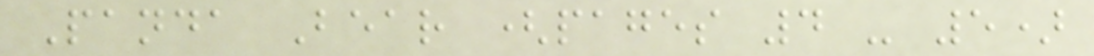Panda Bear (pages 4 - 5)
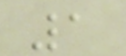1
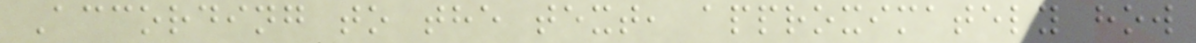According to the text, approximately how
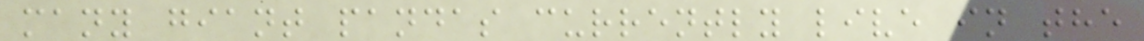many giant pandas currently live in the
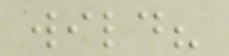wild?
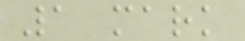1 mark
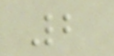2
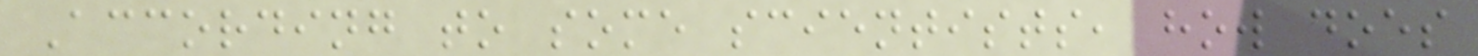According to some scientists, how does
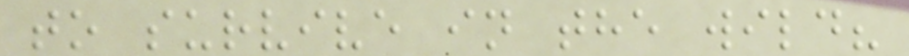to survive in the wild?
